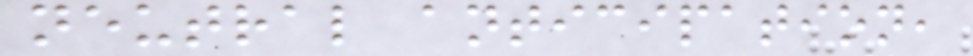neutral anticipation,
